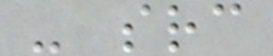- src
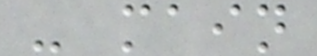- main
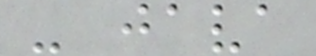- java
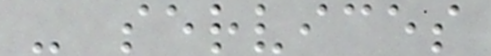- services
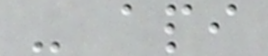- api
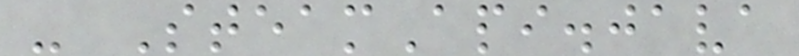- SteamApi.java
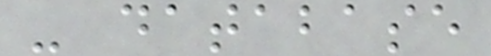- database
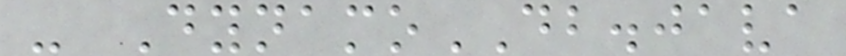- DynamoDB.java
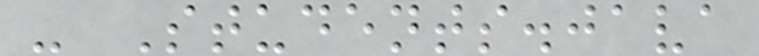- Students.java
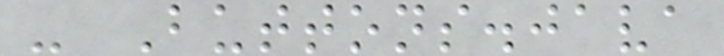- Buttons.java
